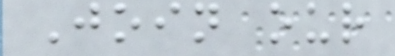Join our
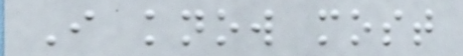I know most
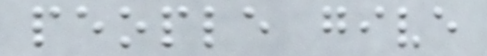people give
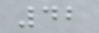42
